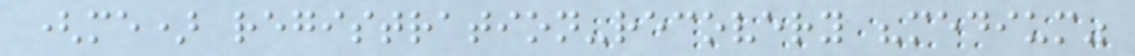(me) registration-recovery "medium"
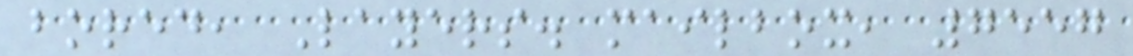bored, Layers. mailbox, 7557
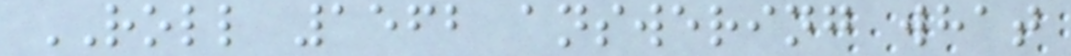ROLL 1562 answering what
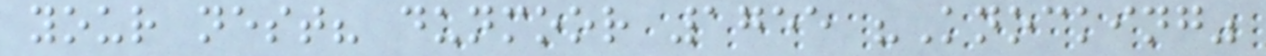your nest? dunmoor 1755 "Knocking"
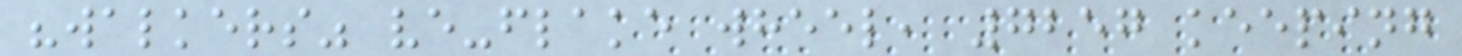"walkers" ve-flake wheel, 7257 keeping
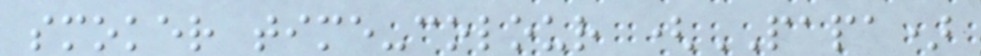smoker time-colour (PAPA)
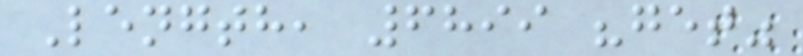Length, 6899 "get"
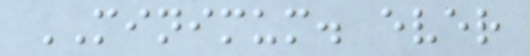MINIMUM. ever
